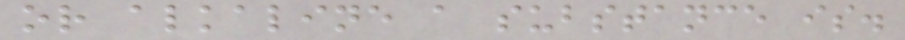or alkaline a substance is.
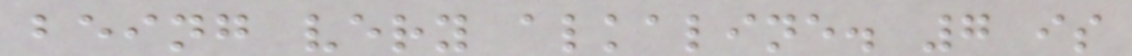being very alkaline. 7 is
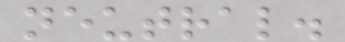neutral.
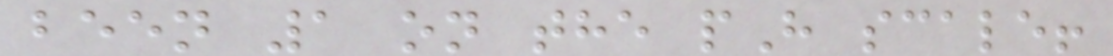been 1 on the pH scale!
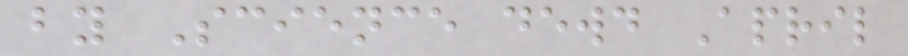by Science dewd April
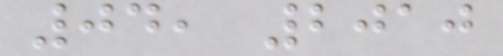04, 2010
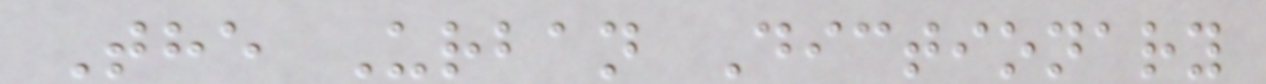The Urban Dictionary
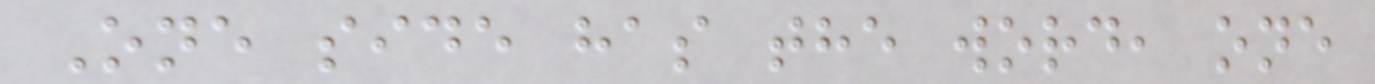One side has the word, one
